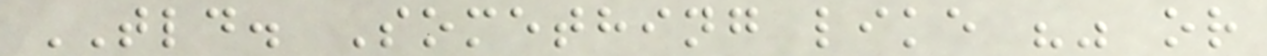TLD. Something like "" or
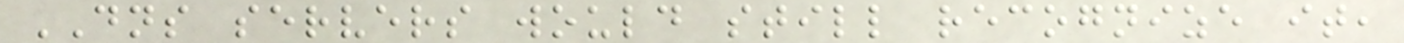DNS servers would still recognize it,
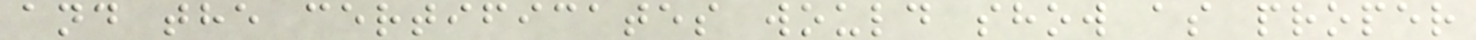and the certificates would show as proper
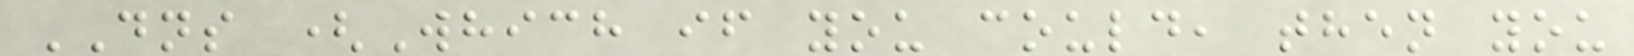DNS (Which if you could, then you
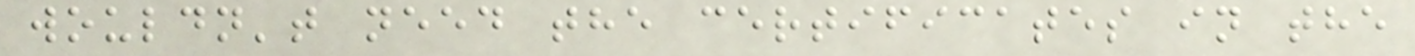wouldn't need the certificates in the
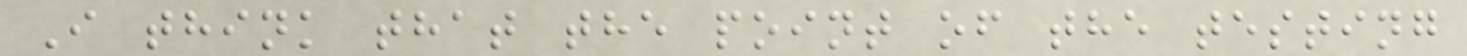I think that the point of the testing
